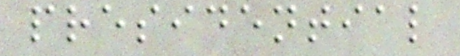presidential
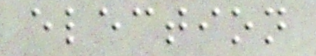election
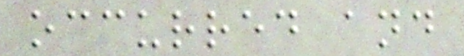occurred and
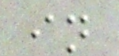in
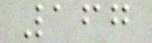167
